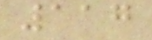117
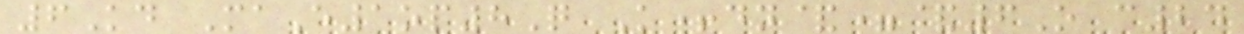6Kd MaE1op8Q K+dn&=&6O c24
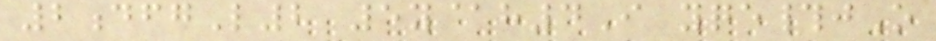2dfgL2 5y@h4I yqe#jO
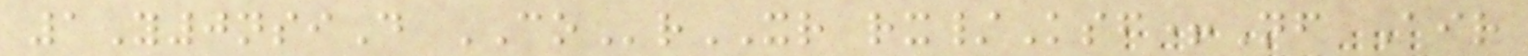1Y0nsiD COrXR rx/Ksf+Nf Air
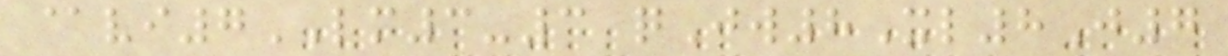@vi7LM3-3 qJw8Xl8J7
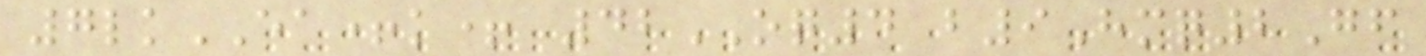7lkEA+k+ 42OQ4 b9Hmq2Gf
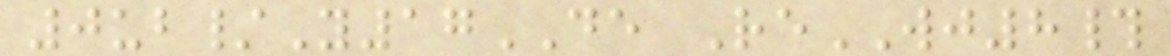0ub/Y17DE ReWJ8#
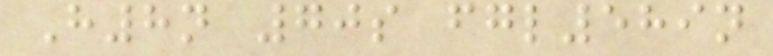H8n 70s fgl589n
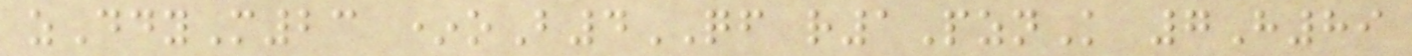zDdyM23 *oB4QF r1PznK 7H89
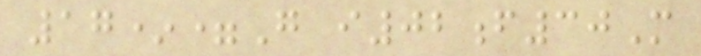17*=G i02f30M
